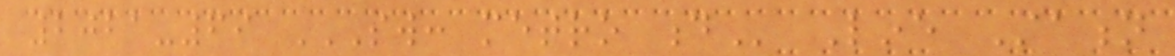2021-69 SW: METRO D Line Station
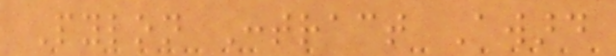Pylon Contract Award
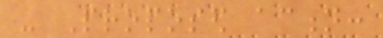- Proposed action:
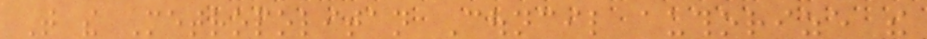That the Metropolitan Council authorize the
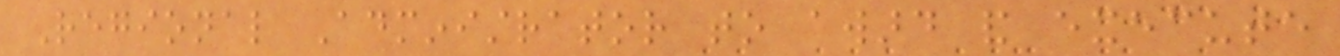Regional Administrator to award and execute
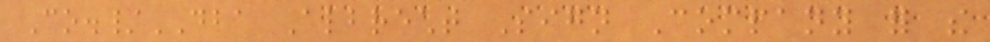Co./DBA Albrecht Sign Company for the
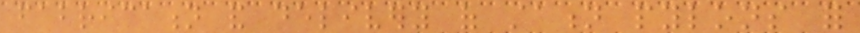fabrication and delivery of station pylons for
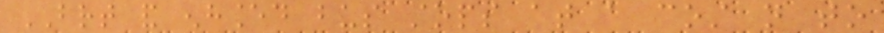BRT and enhanced bus stops at a cost not to
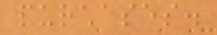purchases.
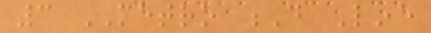3 METRO D Line
